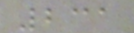231
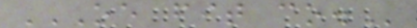OE FIT CO.
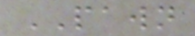PAWN
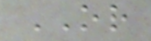OR
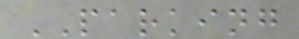PARKING
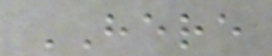HERE
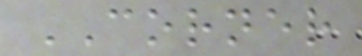CORNER
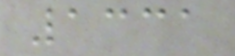1331
